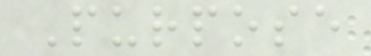Purpose
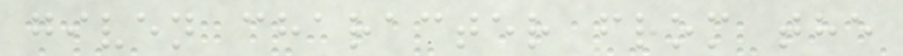given character from the
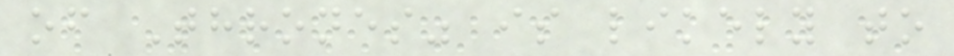of Thrones" is likely to
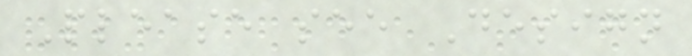Please see Design
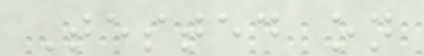Tested on
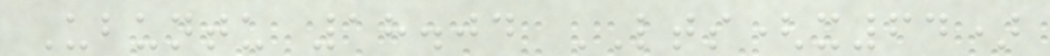Ubuntu 18.04 LTS(x64)
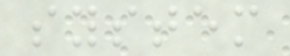system
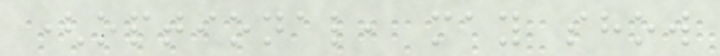(optional, may show
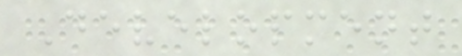Development
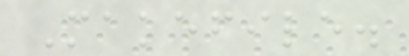Makefile.
